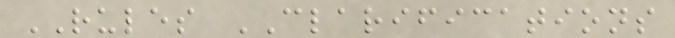RULES CLARIFICATIONS
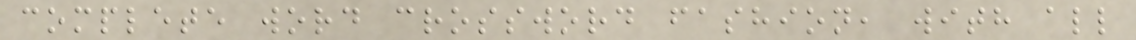complete word crossword fashion, with all
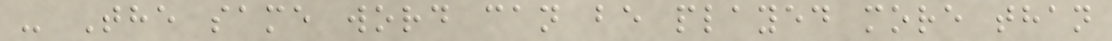- The same word can be played more than
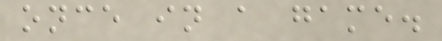once in a game.
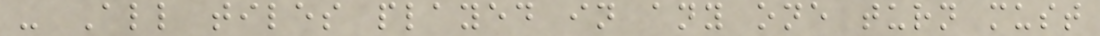- All tiles played in any one turn must
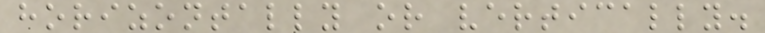horizontally or vertically.
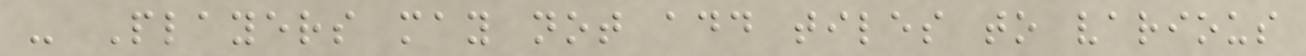- Players may not add tiles to various
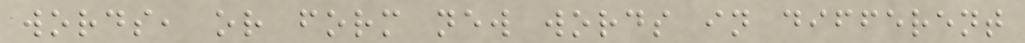words, or form new words in different
